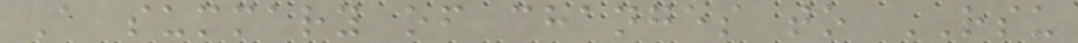A summary of changes to RSU
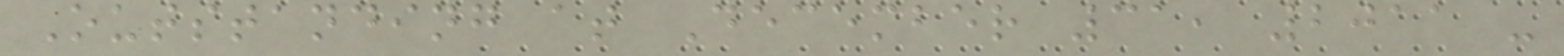Outstanding at December 31, 2011 -
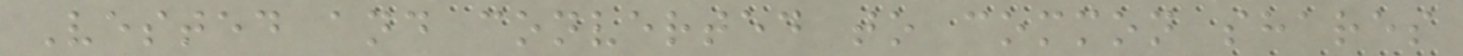Vested and converted to common shares
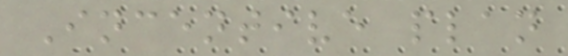Incentive plan
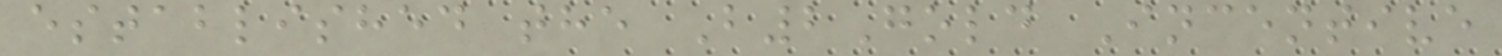established the B2Gold Incentive
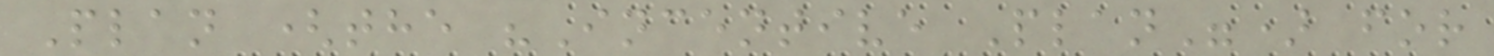Plan (the "Incentive Plan") for
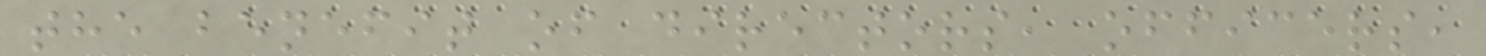the benefit of directors, officers,
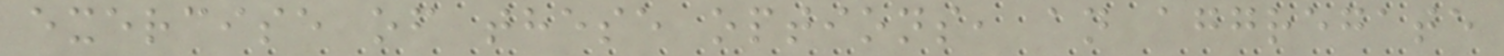exercise of these options, an aggregate
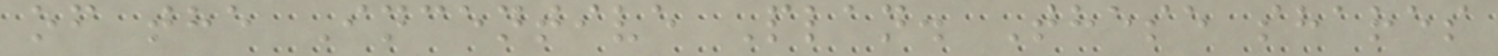of the Incentive Plan. These shares
